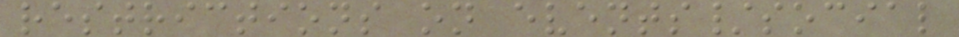restrictions on events/social
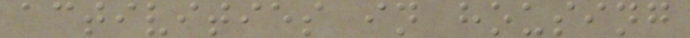activities in housing
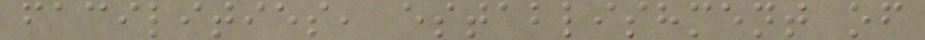facilities, establishment of
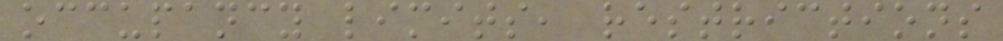occupancy limits, restrictions
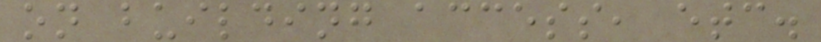on building access, etc.
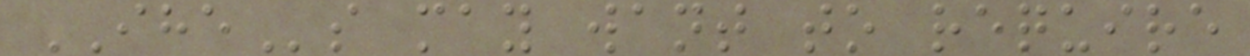IHEs may want to require
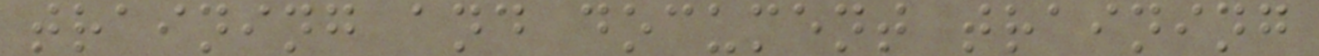training and document training
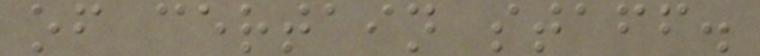of certain staff.
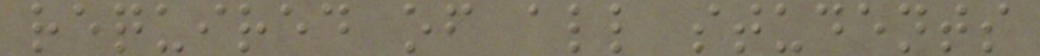required of all students
